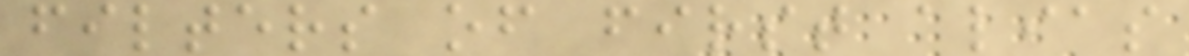filters of first alias
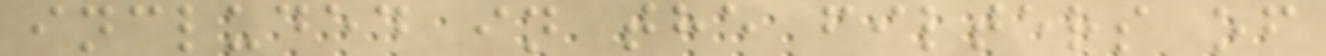included in the filters of
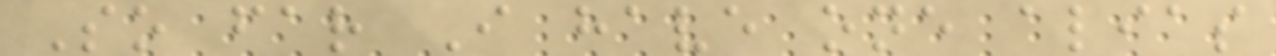So far I have one alias
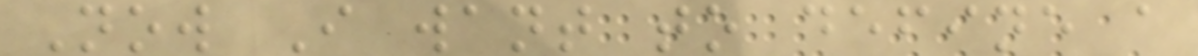Now I want to define a
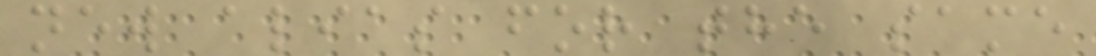new alias for the same
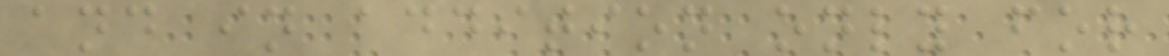and in addition only for
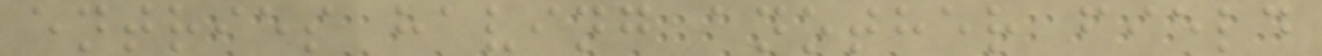entries having another field
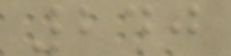240
